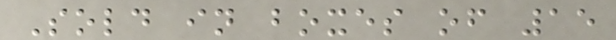Sold in boxes of 15
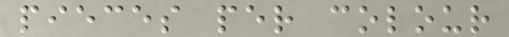pieces per colour
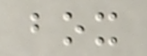box
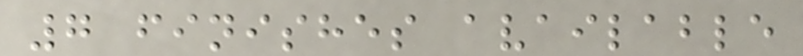7 finishes available
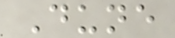Dune
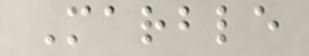Marble
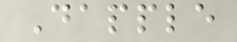Dapple
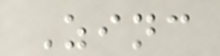Zinc
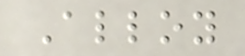Alloy
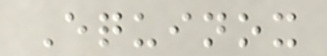Equinox
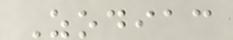Zodiac
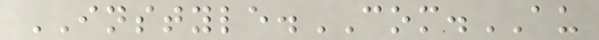INSTYLE.COM.AU
